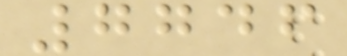7746
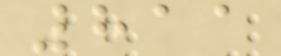811
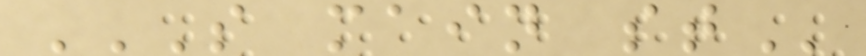S MAIN ST
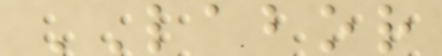LABOR
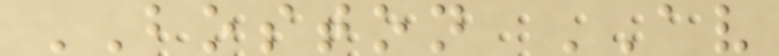BOSTON AV
